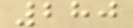280
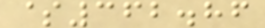$362.86
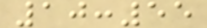10:55
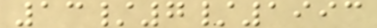13/7/1993
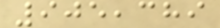905,389
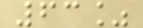63%
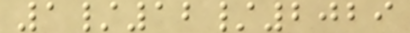1/12/2029
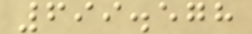699.578
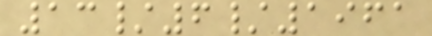13/6/1961
